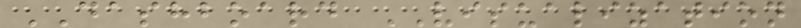DASHBOARD VISUALIZATION
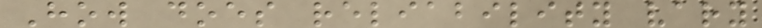How does reliability vary
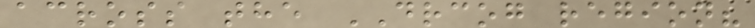across the DRCOG region?
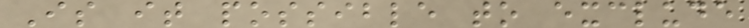Is it possible to exclude
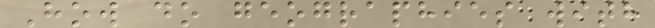How do geographies with
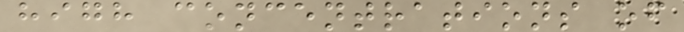high concentrations of
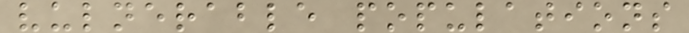vulnerable populations
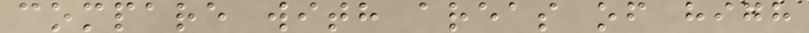compare with areas of high
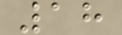18
